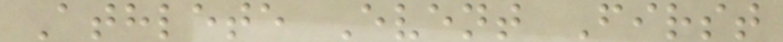Athlete Event First
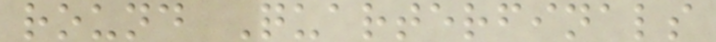round Quarterfinals
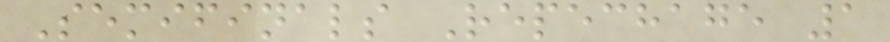Semifinals Repechage 1
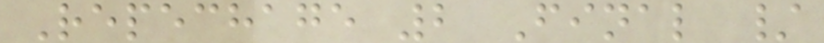Repechage 2 Final /
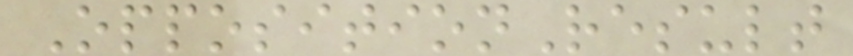OppositionResult
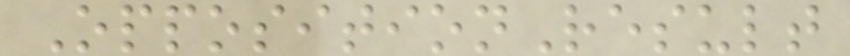OppositionResult
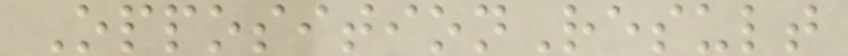OppositionResult
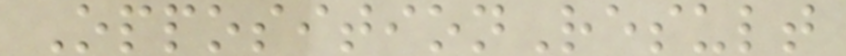OppositionResult
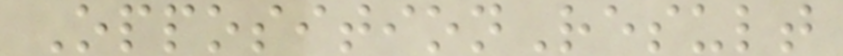OppositionResult
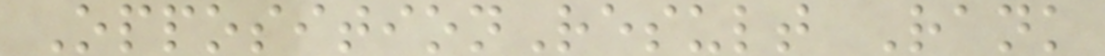OppositionResult Rank
